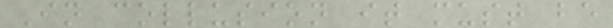In collusion it must be
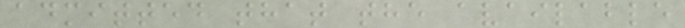admitted that the available
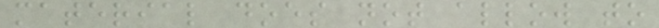material does not allow to
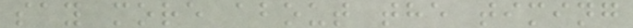say more about the timing
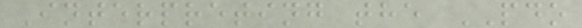Interpreting the PDO
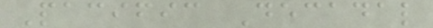Pacific Decadal
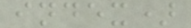index)
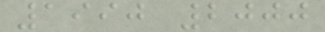1990 2000
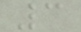3
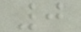0
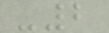-2
